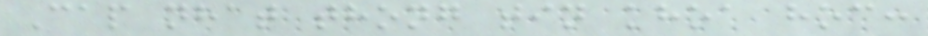Cap nhat thong tin khoa hoc:
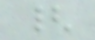{
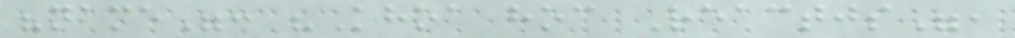"name": "Khoa hoc Reactjs",
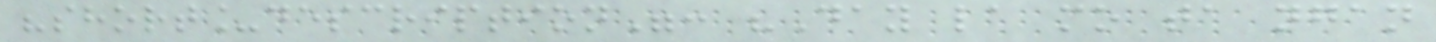"short_description": "Day la mo ta ngan
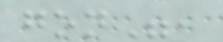gon",
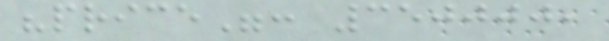"price": 350000,
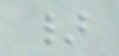}
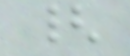{
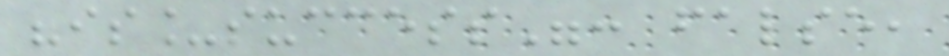"is_success": false,
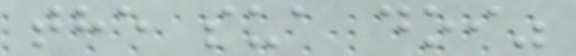the sua doi"
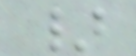}
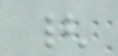{
